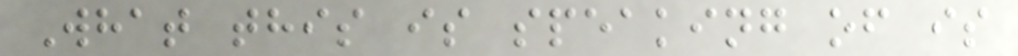What this is speaking of is
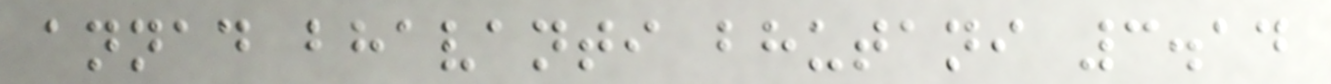annad bhavanti bhutani 3.14
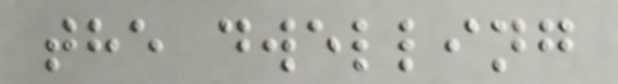the dwelling
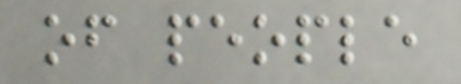of people
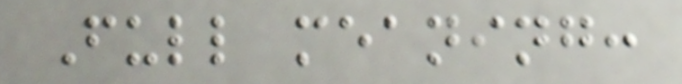Full meaning:
